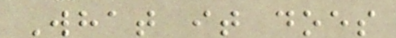What it does
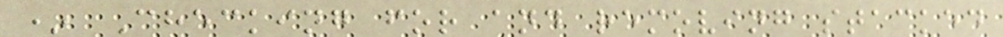* Checking for and removing stacked
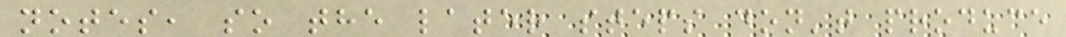notes, so the later steps don't produce
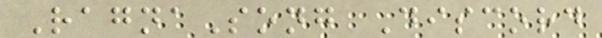RagnaSong Discord
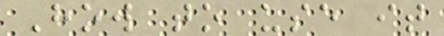How to use it
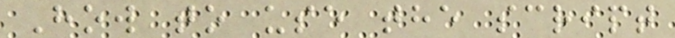How to use the script
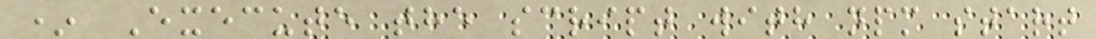* Execute the script with npm start
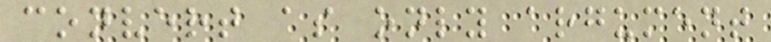convert as only argument
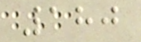180
